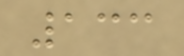133
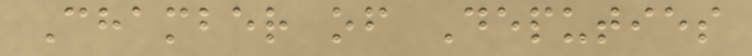Chamber of Deputies
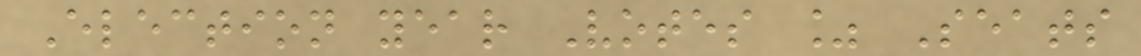Election year Votes % Seats
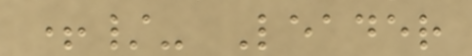+/- Leader
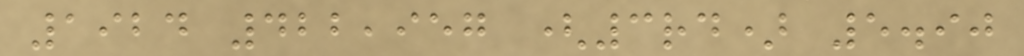1924 422,957 (3rd) 5.90
